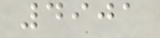4901
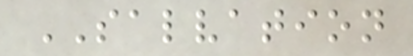SALVATION
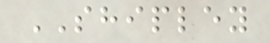SHIPLEY
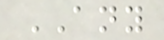ANY
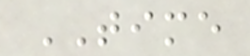TIME
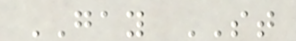GAY ST
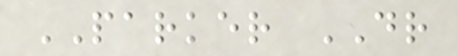PARKER DR
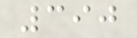390
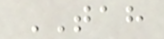TAH
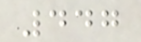447
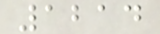1214
